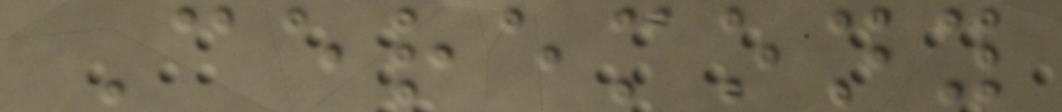Ceremony
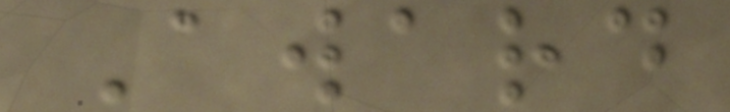Award
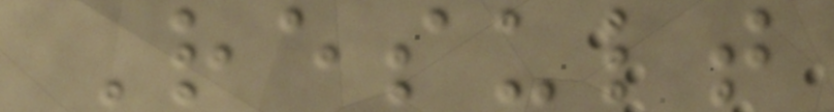Result
